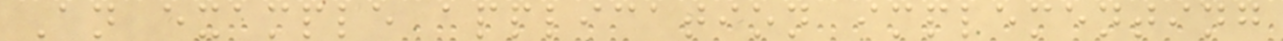An example application implementing
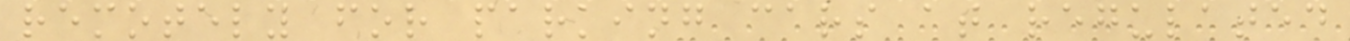remotely for parking cars at regulated
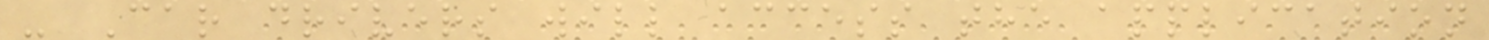- Car drivers will access the application
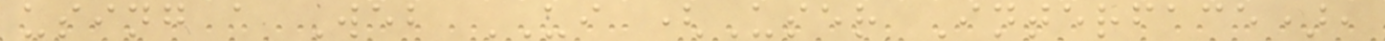using a Web UI (User Interface),
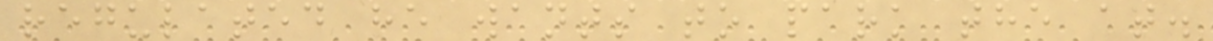regulated he wants to park the at.
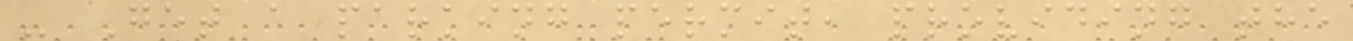- Get a parking permit, providing the
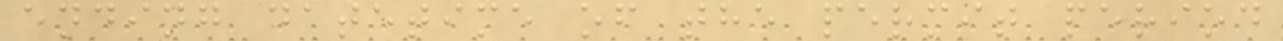ending datetime of the permit period
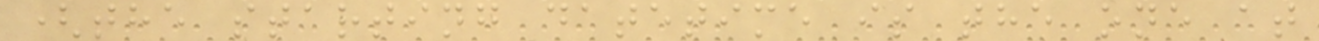(the starting datetime is the one at
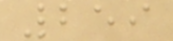259
